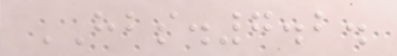HBS.7.2.
